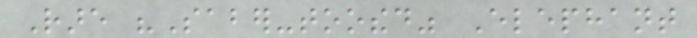Rare "Saber-toothed" Elephant
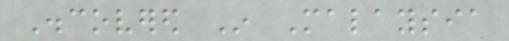Discovered In Malaysia
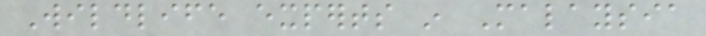Wildlife experts in Malaysia
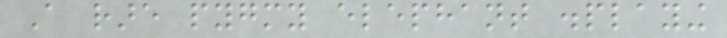A rare pygmy elephant displaying
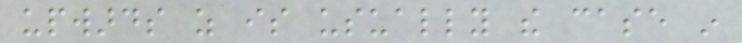upwards as is usually the case in
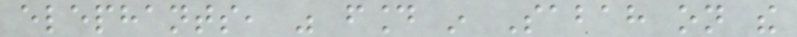elephants, was found in Sabah on the
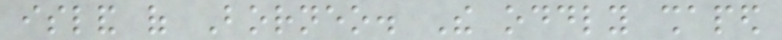island of Borneo. The oddly shaped
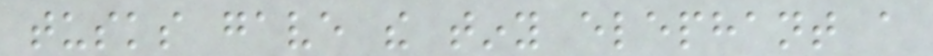tusks gave the tiny elephant a
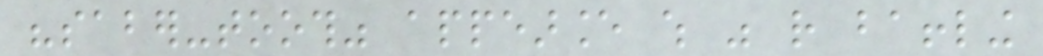"saber-tooth" appearance which was rather baffling
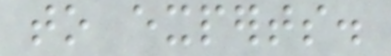to experts.
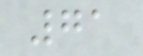71
